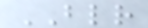BLR
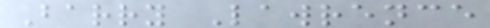Barry Lawrence
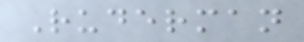Ruderman
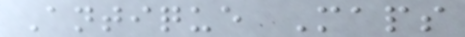Antique Maps
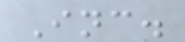Inc.
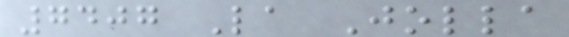7407 La Jolla
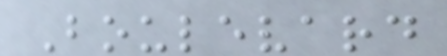Boulevard
